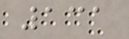131
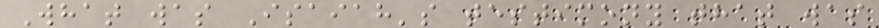What was Isaiah's testimony that was
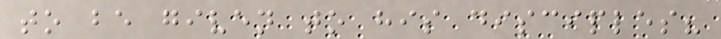to be given to his disciples?
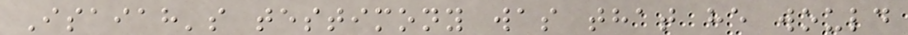Isaiah's testimony was that he would
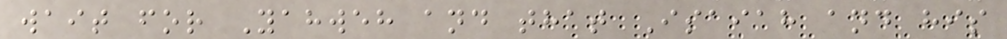wait for Yahweh and that Isaiah and his
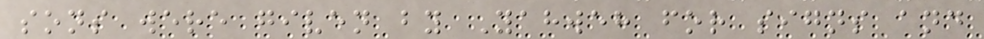sons were given by Yahweh for signs and
